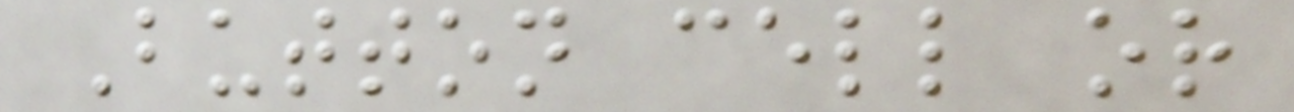Button cell or
